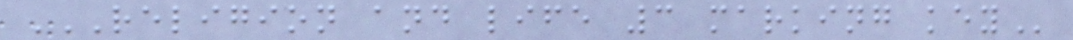RELIGION AND LIFE 3 MARKING KEY
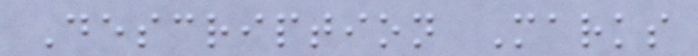Description Marks
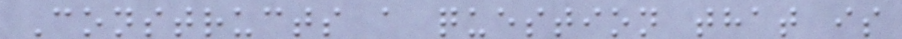Constructs a question that is
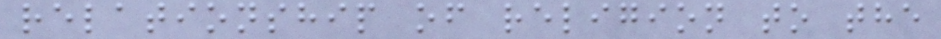relationship of religion to the
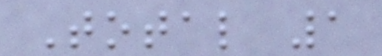Total 1
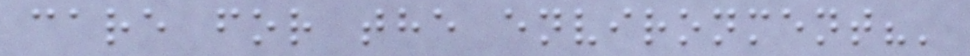care for the environment?'
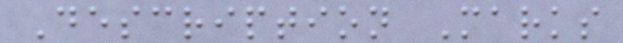Description Marks
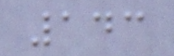143
